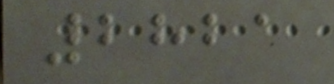2821
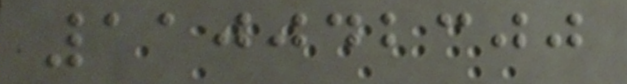110042300
